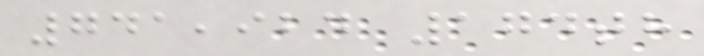741,924 174th
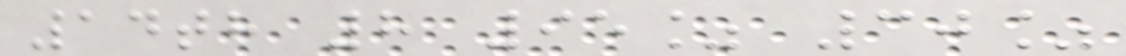14th 8 95% 30%
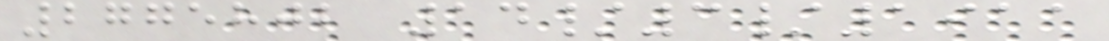2775802 14/3/1911
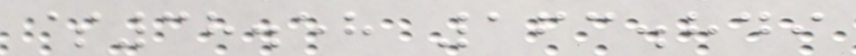$38.58 163.849
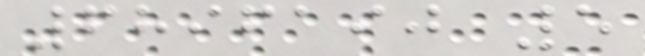6896190 5
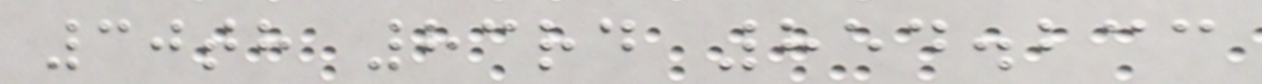30th 83rd 854.233
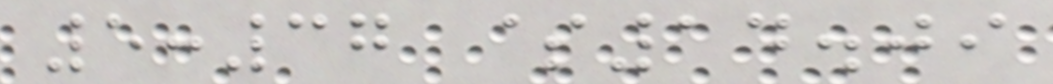5:37 $14.09
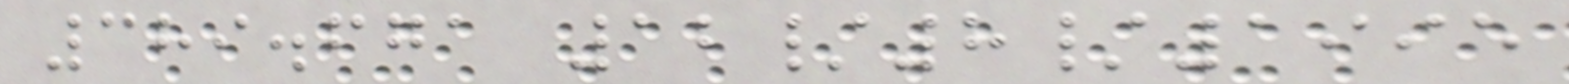389.671 12/8/1995
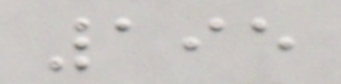195
